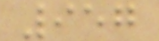957
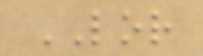LOR
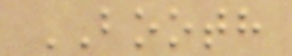BOOTH
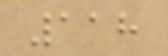118
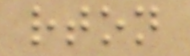rton
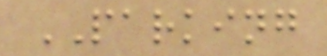PARKING
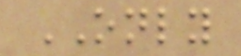ONLY
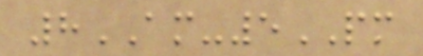8AM-5PM
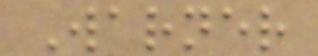Warner
